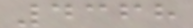4368
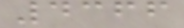4366
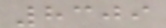8309
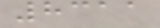8311
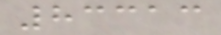83313
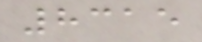8315
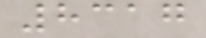8317
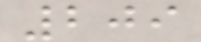209
